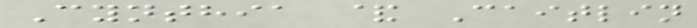Cynthia & Caitlin
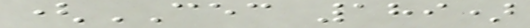(CEC 189)
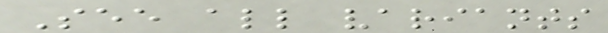See all variants
